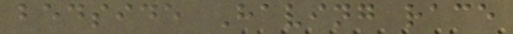bedside Having race
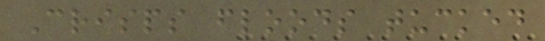Crisps floods tucked
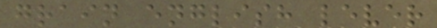grain english lever
